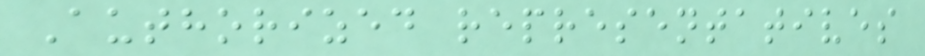Authorized representatives
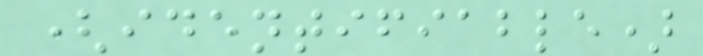(identifiable)
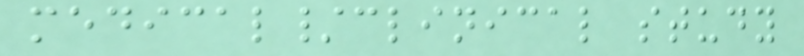medical/clinical study
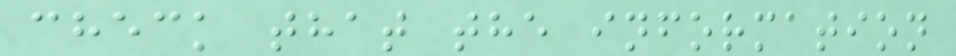check that the information
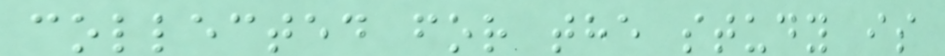collected for the study is
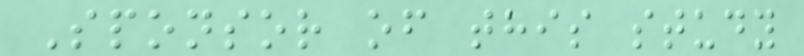Sponsor of this study
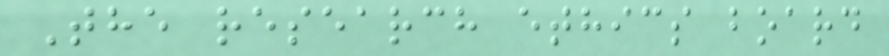The research ethics board
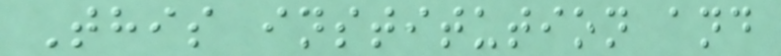This institution and
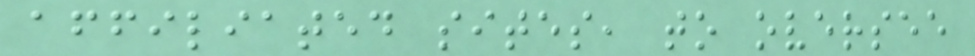affiliated sites, to oversee
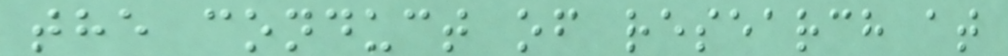the conduct of research at
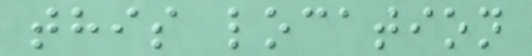this location
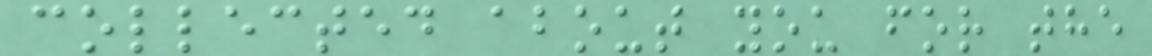collected about you for the
